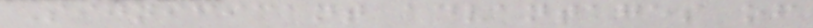Significant advantages of
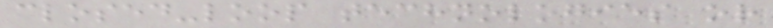closed-loop technologies or
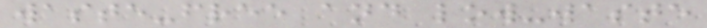waste-free and low-waste
